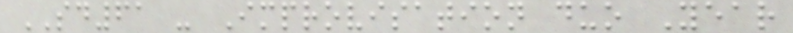SD61 - Improvisation duo Year
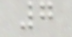7
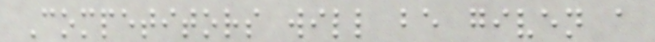Competitors will be given a
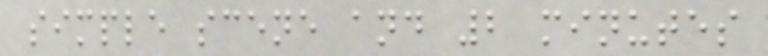simple scene and 2 minutes
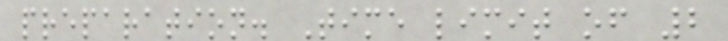preparation. Time limit of 2
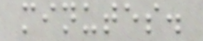minutes.
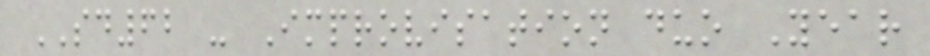SD62 - Improvisation duo Year
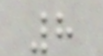8
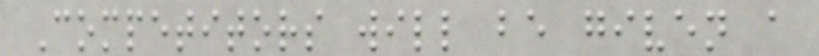Competitors will be given a
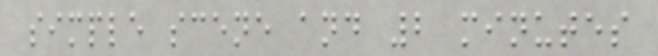simple scene and 2 minutes
